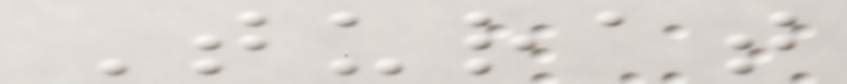Turat
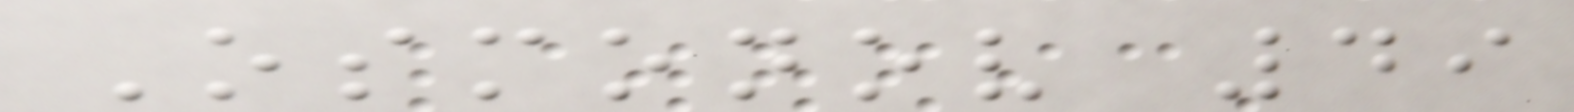Osmonov 49
